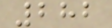282
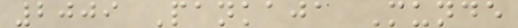2009 Pankaja Munde
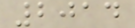2014
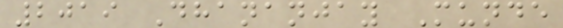2019 Dhananjay Munde
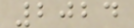2024
